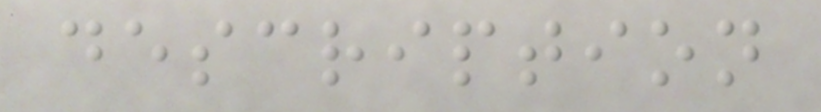description
